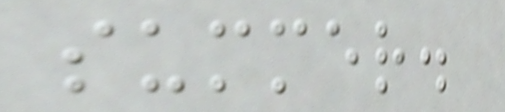summer.
